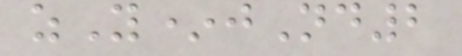zY*jNd2
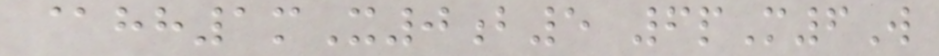@hh1mX0b5 6pM6W
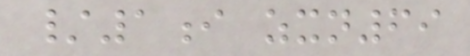/1i zxn69
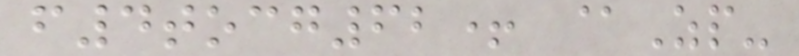f4tocg62+ @Zp-
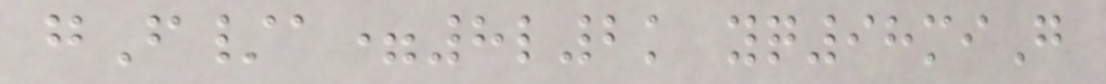gF/a=8l2k yq98miG
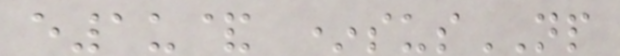e1u& *susNP
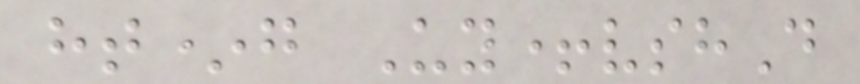ht*g Uy+vshD
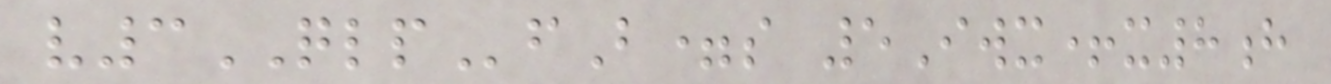v3QLPfB=s 5Iwx+x8h
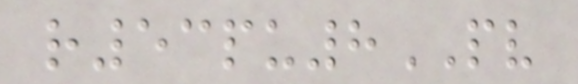r53pu8PV
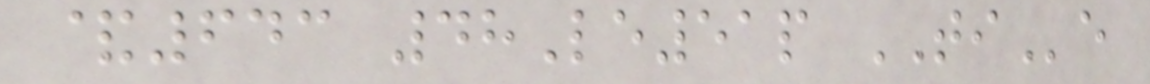&643 48Le51p TIe
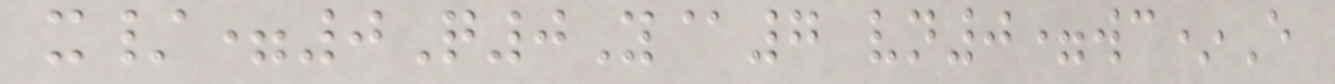x/=0Q0Y@7 vn0=wc*E
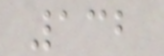132
